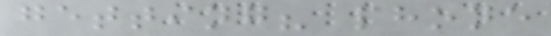getting? phone
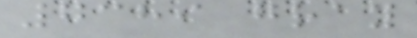7389 gray
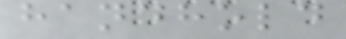handhold
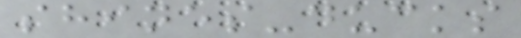shines-ducks
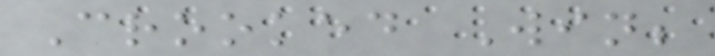Crooked Win;
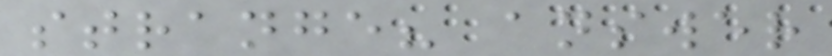strange? answer
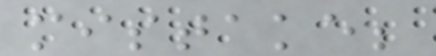mistake;
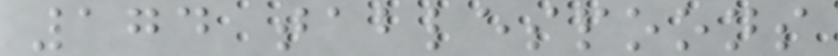174 tablespoons
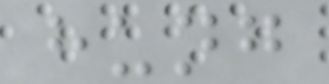hung
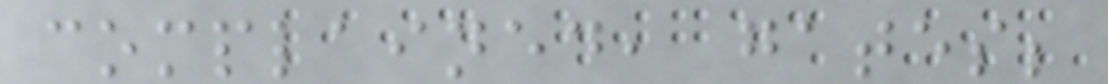complained, gates;
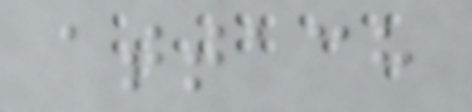attach
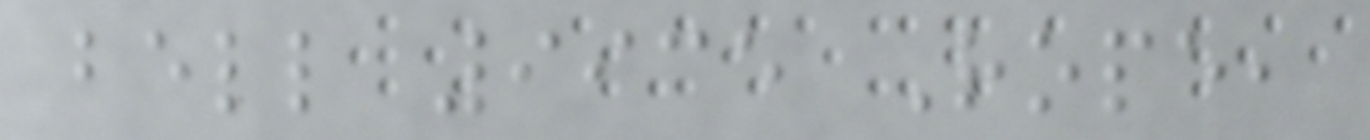bell 9935 Rope,
